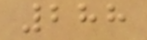288
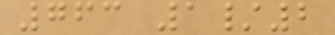763 1/2
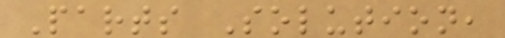Parts Solution,
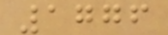1776
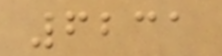6231
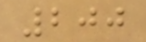200
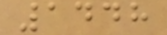1448
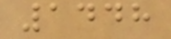1448
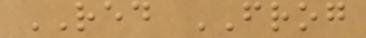RED FROG
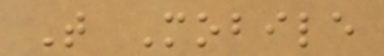T Mobile
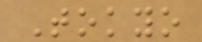Tokyo
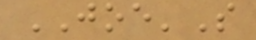JOE'S
